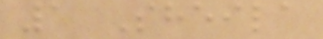1 Sheila
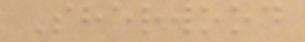Sherwood
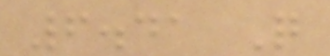6.41 Q
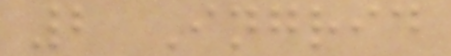2 Ingrid
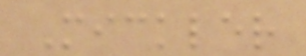Mickler
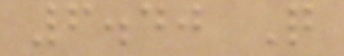6.40 Q
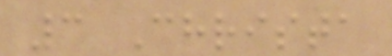3 Christa
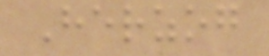Herzog
